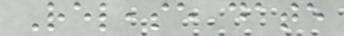Release date
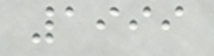1999
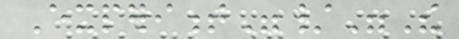Experiment"/"The
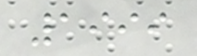1999
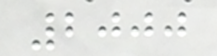2000
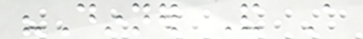"Dinner And A
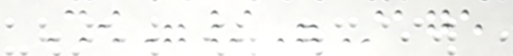Show"/"Stage
